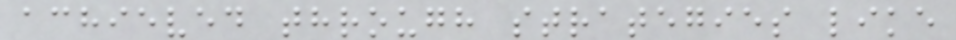achieved through strategies like
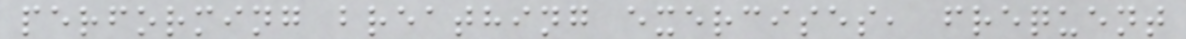performing breathing exercises, frequent
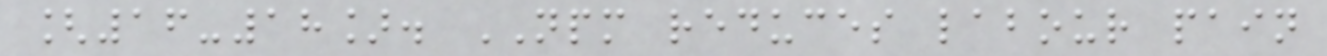[16-18]. NPM reduces labour pain
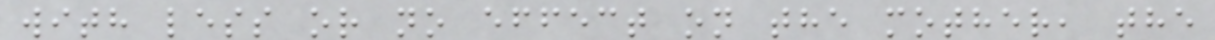with less or no effect on the mother, the
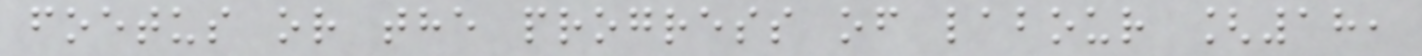foetus or the progress of labour [18,
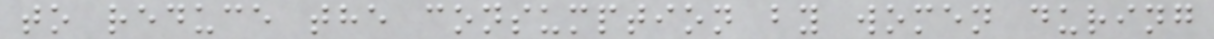to reduce the consumption by women during
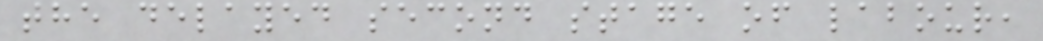the delayed second stage of labour,
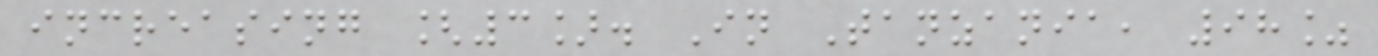increasing [3]. In Tanzania, 98%
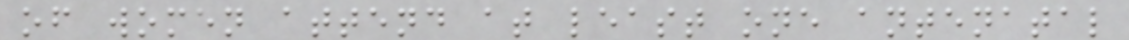of women attend at least one antenatal
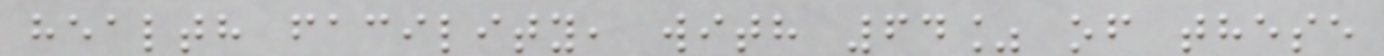health facility, with 64% of these
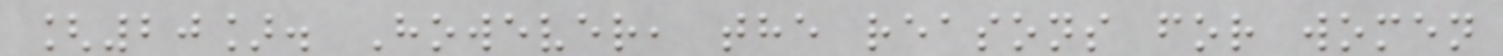[20]. However, the reasons for women
